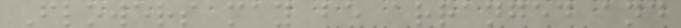Flowers may be arranged and
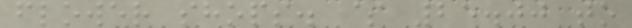flower shops. $ 25.00 to
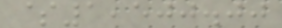$1,500.00
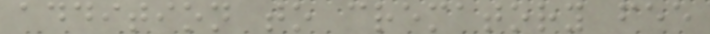addition to crematory fee
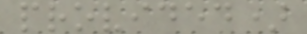provided)
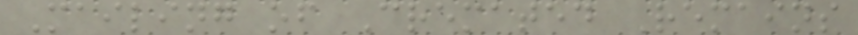Mailing of Cremated Remains
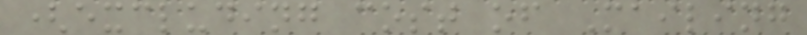(excluding cost of Mailing
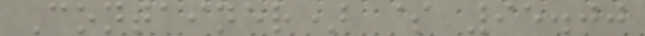Container) $ 95.00
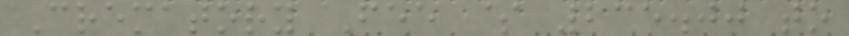Crematory Fee $ 235.00 to
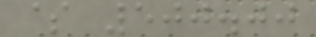$ 500.00
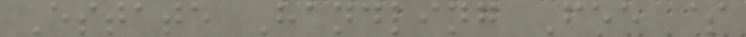Estate Handling Fee $
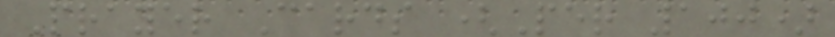Prayer Cards (Per 100)
